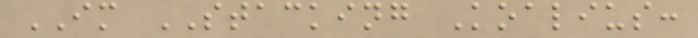IM STACKING Koalius:
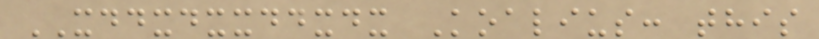XDDXDXXDDXDX Koalius: this
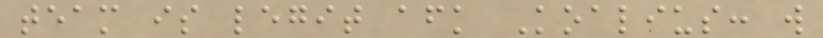team is legit afk Koalius: w
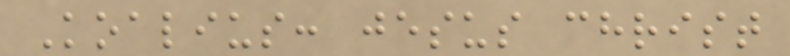Koalius: jesus christ
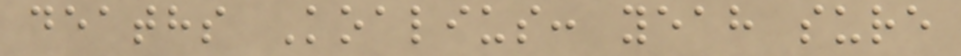deaths Koalius: yeah sure
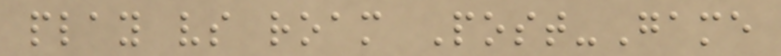play vs roam Post-Game
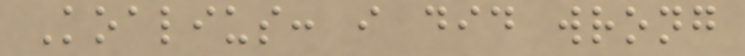Koalius: i did wrong
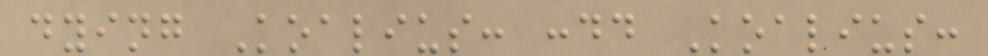dying Koalius: :dd Koalius:
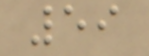59
